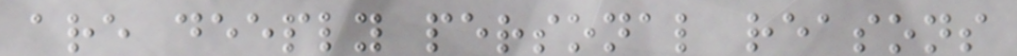are deeply personal reasons
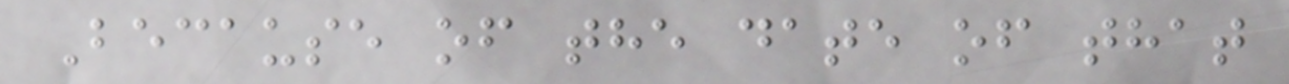Because of the date of that
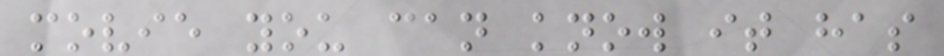movie you can know it has
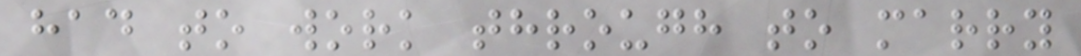had to work through to marry
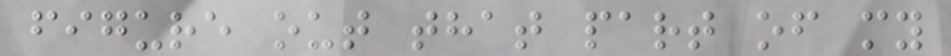figure out that part of my
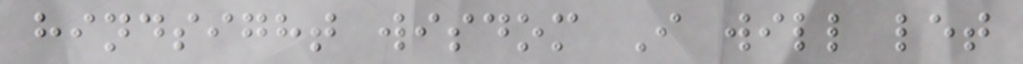hindsight wisdom I will let
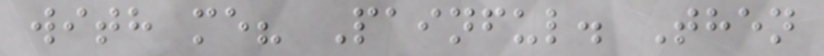with me? Painful. Then
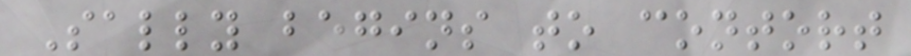Sally begins to contort
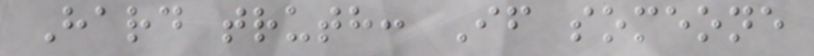Hard truth: If someone
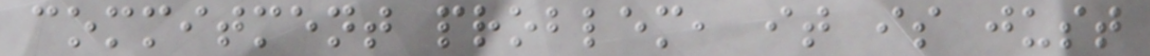commitment problem, it is just
